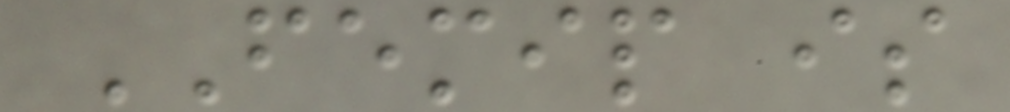FEMIP is
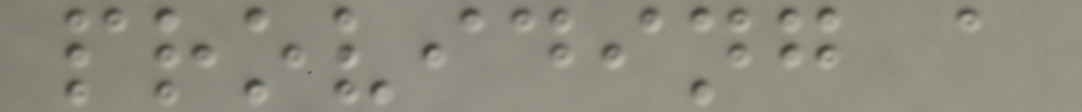providing a
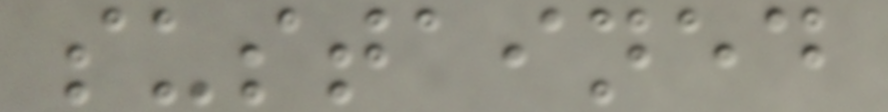sustained
